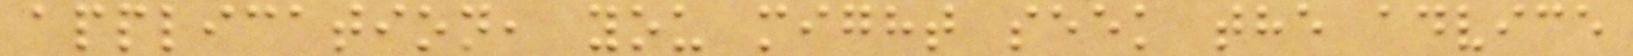application, you might seek the advice
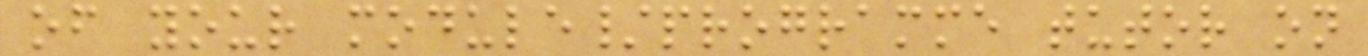of your module/programme tutor on
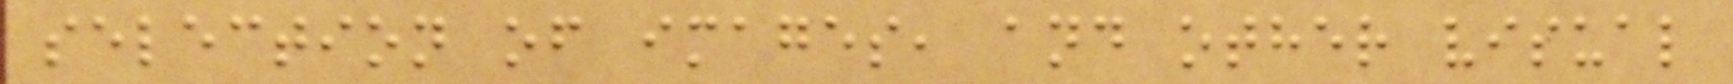selection of images, and other visual
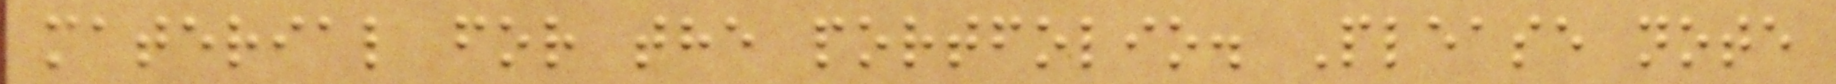material for the portfolio. Please note
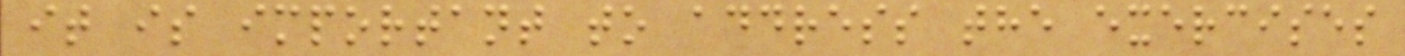it is important to address the exercises
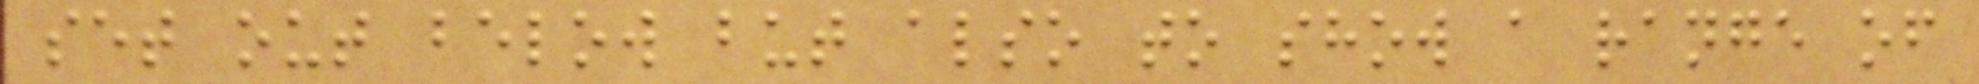set out below but also to show a range of
